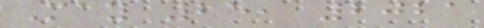May 25, 2021
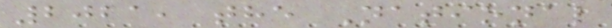2021, the National
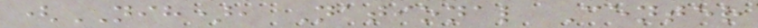(NIH), National Center
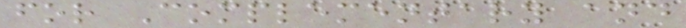for Complementary and
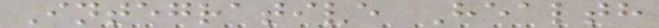Integrative Health
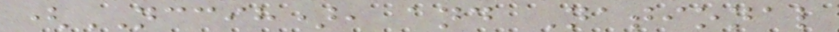(NCCIH), and National
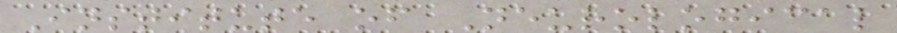Institute of Neurological
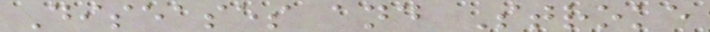Diseases and Stroke
